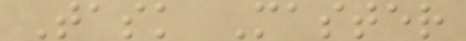Task Master
